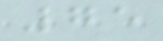75
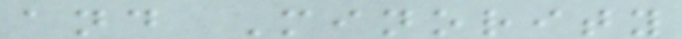and Minority
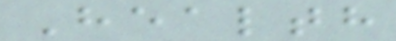Health
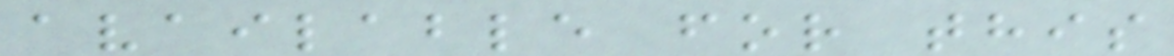available for this
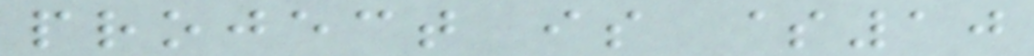project is $10
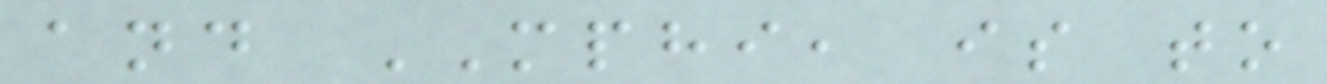and MPHI, is to
